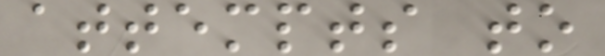attempts to
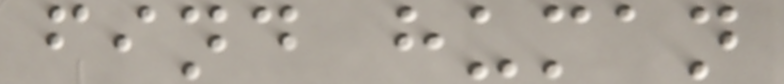find human
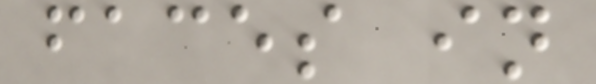faces in
